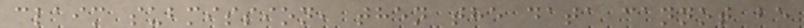claim submission, then the data cannot be
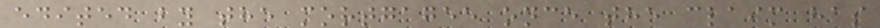edited by the mortgagee once the claim has
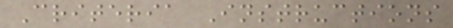Criteria Instructions
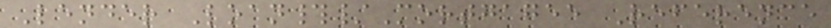Lender Loan#/Mortgagee Reference
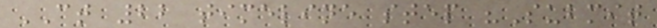CT 22 timeline step "Submit
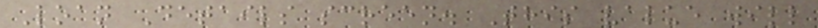Loan Details screen. This value will
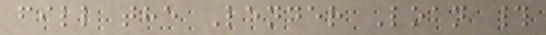fill the Lender Loan #
